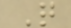Q
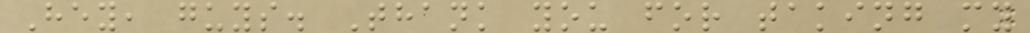Hey, guys. Thank you for taking my
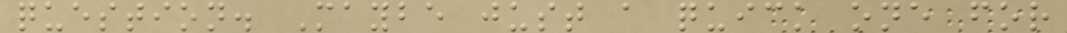question. Maybe just a quick one for
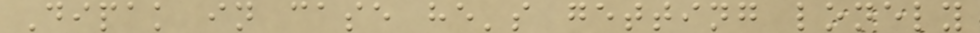Dipak in case he's getting lonely
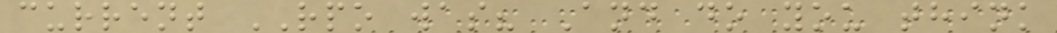current RPO was? And do you think
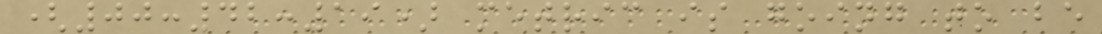(00:42:19) metric is going to be
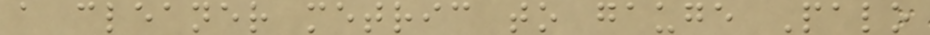a cleaner metric to gauge Palo
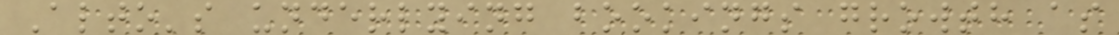Alto's underlying bookings growth as
